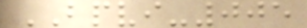BPVI-005
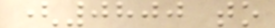(0800 to
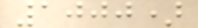1000)
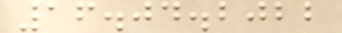16.04.2022
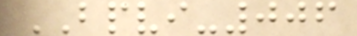BPVI-006
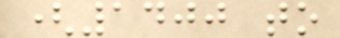(1400 to
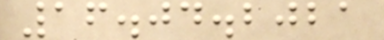16.04.2021
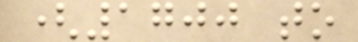(1700 to
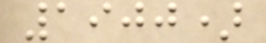1900)
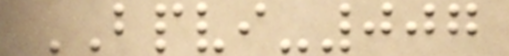BPVI-007
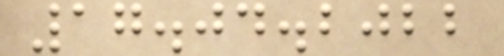17.04.2022
